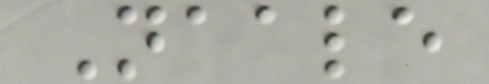Naale
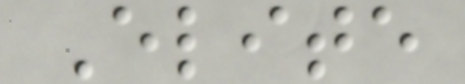Elite
